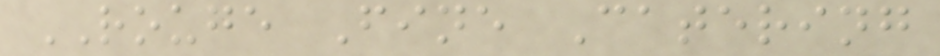ROUGE Fine Catering
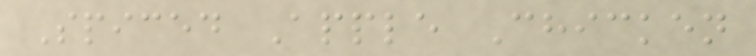Spiced Apple Chicken
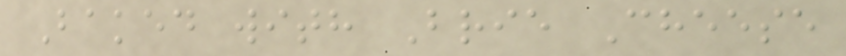Baked with Brie Cheese
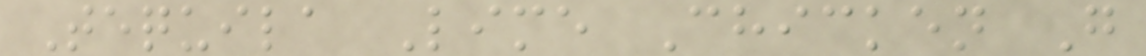Tequila Lime Chicken G
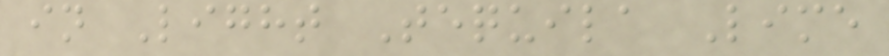in Light Tequila Lime
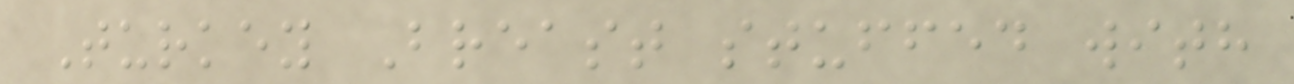Turkey Breast stuffed with
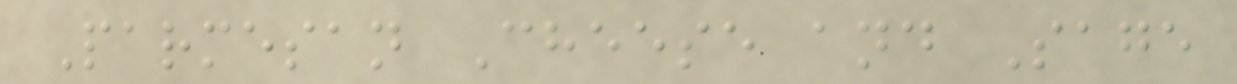Parmesan Cheese and Sage
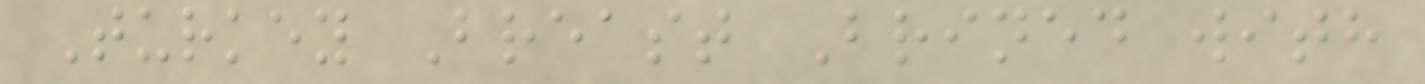Turkey Breast Brined with
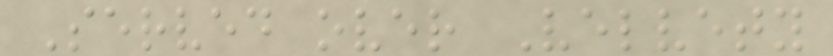Served over Velvety
